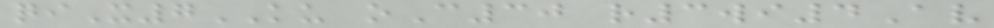qiX7KU oC30 r3wi4Av
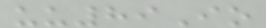uu89Io
